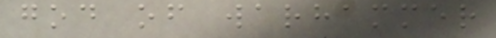god of warhammer
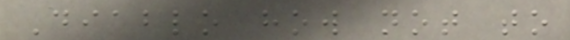Diablo how not to
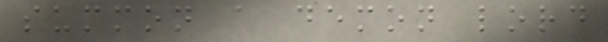summon a demon lord
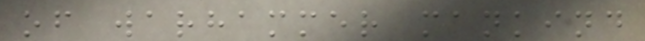of warhammer mankind
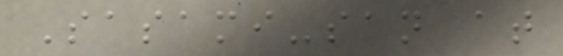Sasami-san at
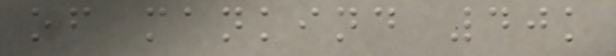of mankind 40k
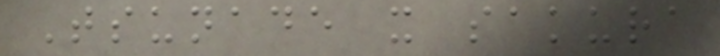Tsunade x sakura
